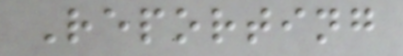Reporting
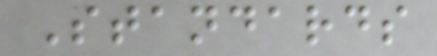Standards
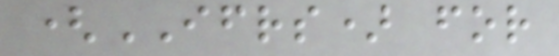(IFRS) for
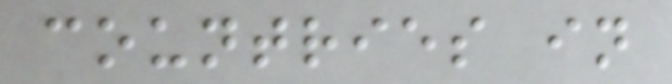countries in
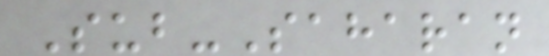Sub-Saharan
